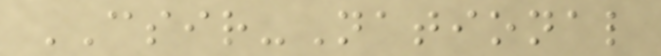CSIR-National
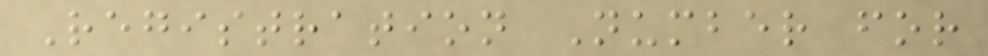Registration Number for
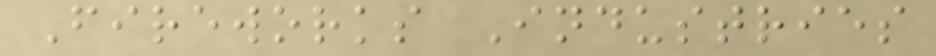Fireworks Industries
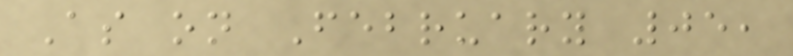As on February 05,
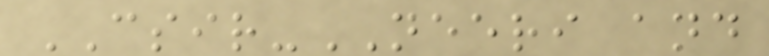CSIR-NEERI and
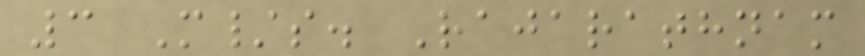3 M/s. Rajarathnam
